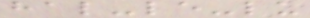hal-le-lu
